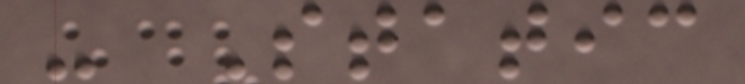- Static
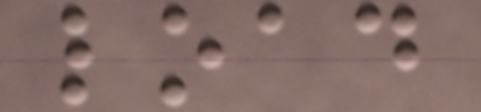load
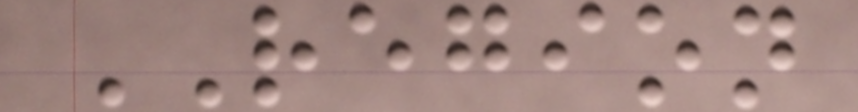REGION
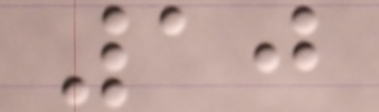10
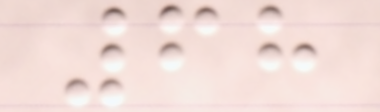68
